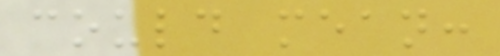could mean:
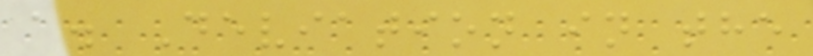a. Deviation in the
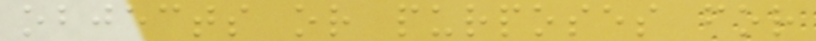objects or purposes for
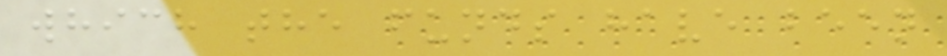which the funds have been
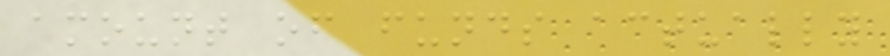amount of funds actually
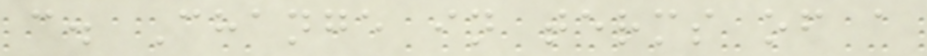c. Change in terms of a
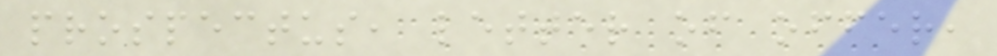prospectus, letter of offer,
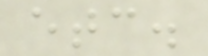etc.
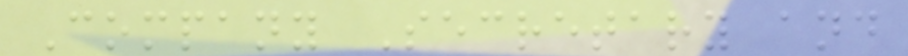Company Secretary and
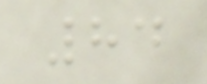84
